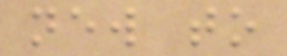new to
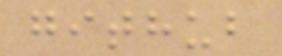github
